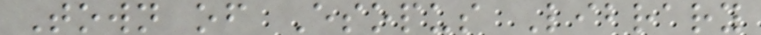Town of Esopus Library
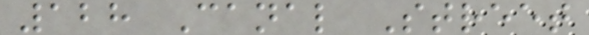128 Canal Street
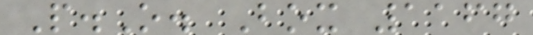P.O. Box 1167
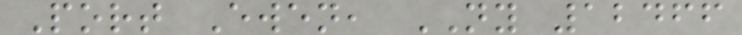Port Ewen, NY 12466
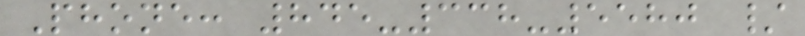Phone: 845-338-5580 /
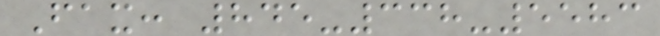Fax: 845-338-5583
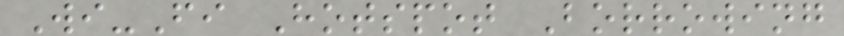Wi-Fi Hotspot Borrowing
